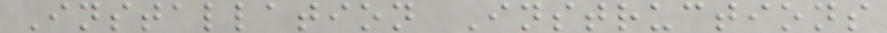Installation Instructions
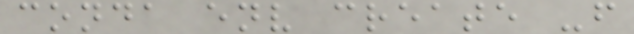conda env create -f
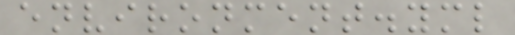environment.yml
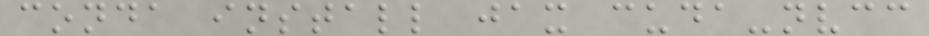conda install jax cuda-nvcc
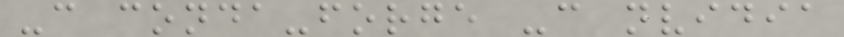-c conda-forge -c nvidia
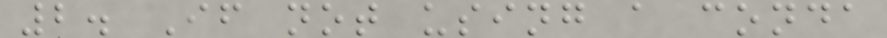2. If not using a conda
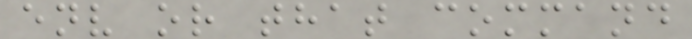env or that command
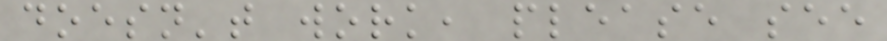doesn't work, please see
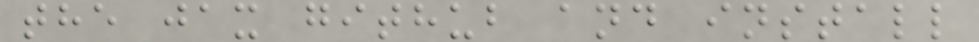the jax github and install
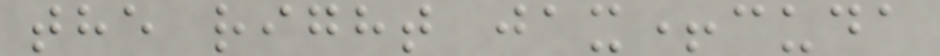the right jax+cuda
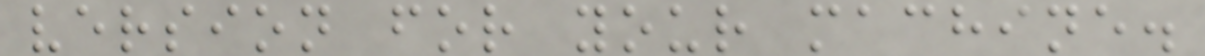version for your machine.
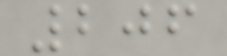206
